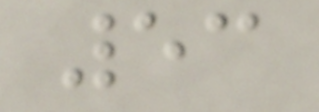53
